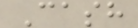Cash
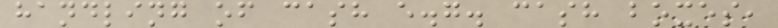handling of cash e.g. cash boxes,
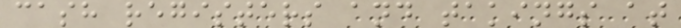cash registers and takings at
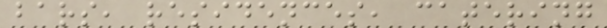bars, residences, catering
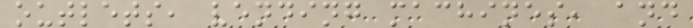outlets, vending machines, and
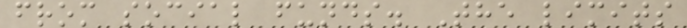from social funds. The limits
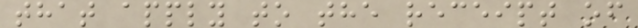that apply to the receipt of
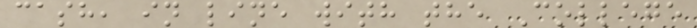cash, in line with the College
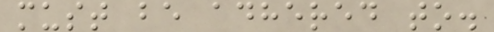must be adhered to.
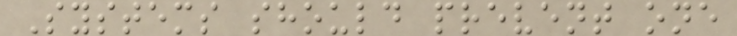Systems should prevent one
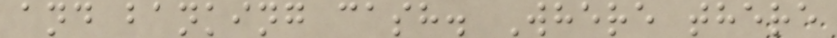and banking cash. Where there
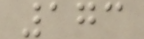173
